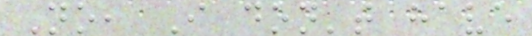No, I don't have
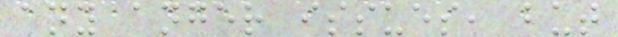any anger issues, but
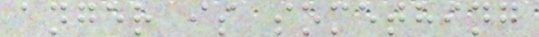anger is something
